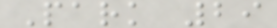Park 29
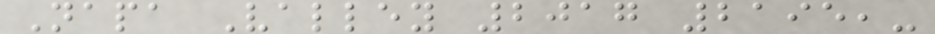Napa Valley 2017 2195,-
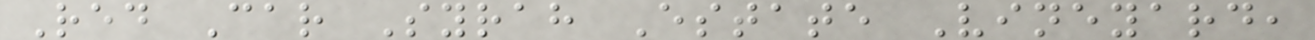Red Car Syrah Estate Vineyard,
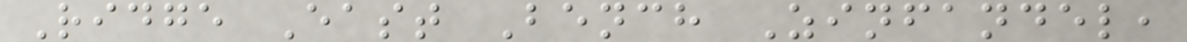Ridge East Bench Zinfandel,
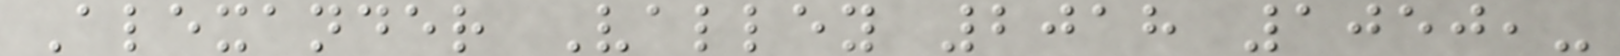Alexander Valley 2018 1050,-
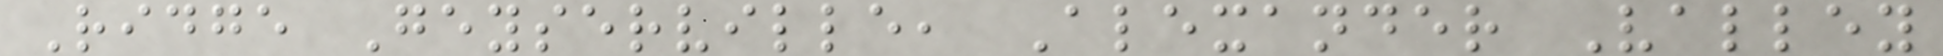Ridge Geyserville, Alexander Valley
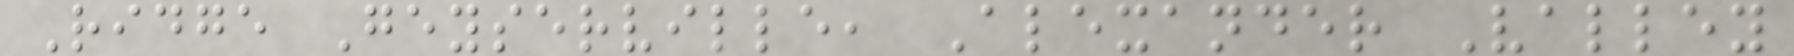Ridge Geyserville, Alexander Valley
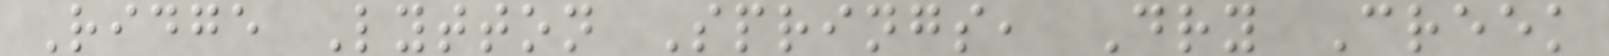Ridge Lytton Springs, Dry Creek
